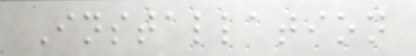Installation
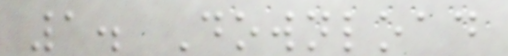1. Download
